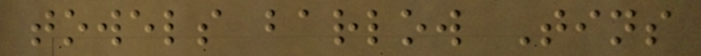towels barlow Tins
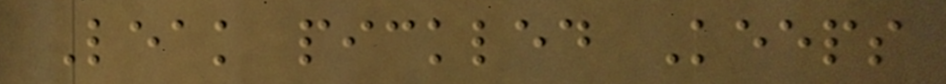Leak pickled Keeps
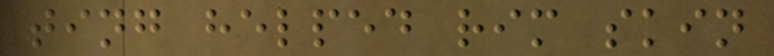ting helped rim skin
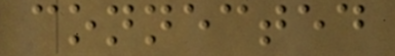connected
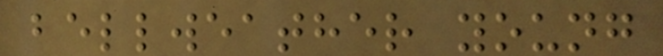bellweather young
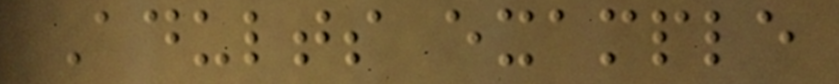Adults example
